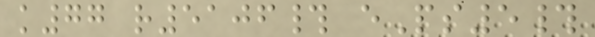k77 r5106# ePs5#
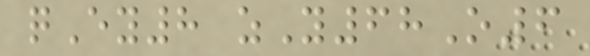qEy8 zY68O6
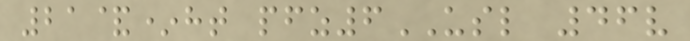21&*ht pfz6USL 46v
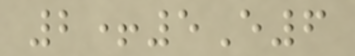2+5E6
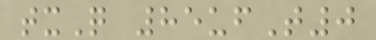txQ 85ufT0
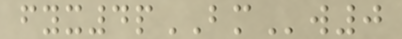fyx4pBMw0
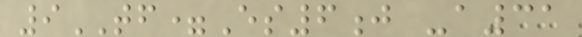9TF=Es6j -a31
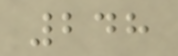248
